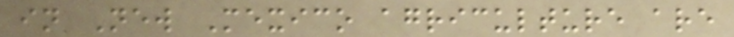in New Mexico agriculture are
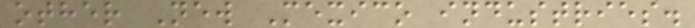other New Mexico industries.
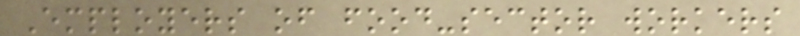Employers of food-sector workers
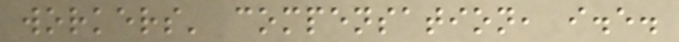workers' compensation, i.e.
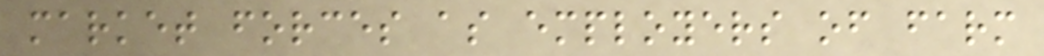market forces as employers of farm
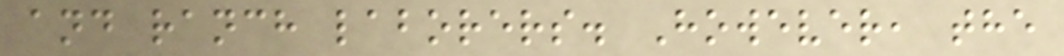and ranch laborers. However, the
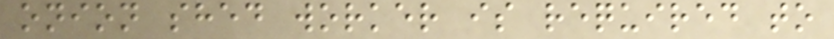onion shed worker is required to
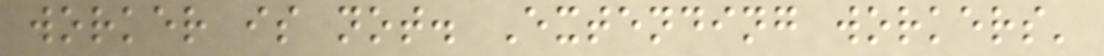worker is not. Extending workers'
